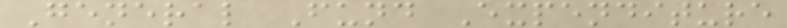General Fund Expenditure
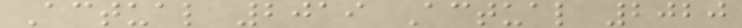Actual 2019 Actual 2020
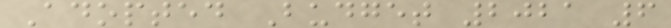Adopted Budget 2021 6
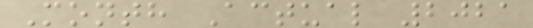Month Actual 2021
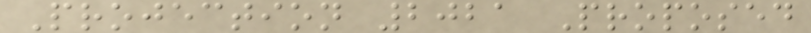Projection 2021 Proposed
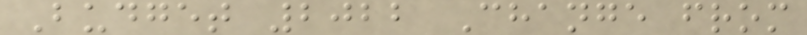Budget 2022 Change from
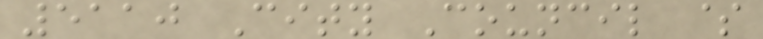5110 City Council $
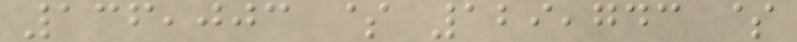136,003 $ 129,743 $
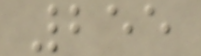255
